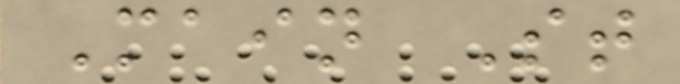Main St
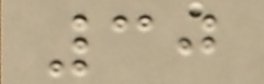30
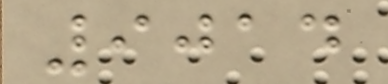9014
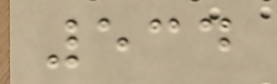534
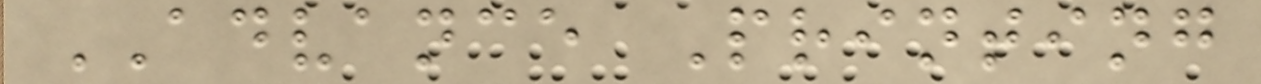ADVANCE Printing
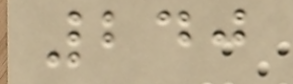240
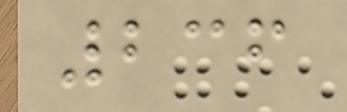236
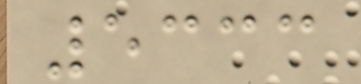5333
